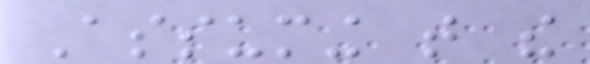Assuming that the
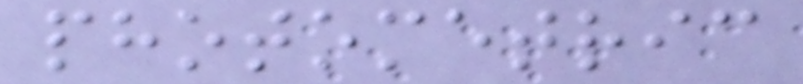photometric
